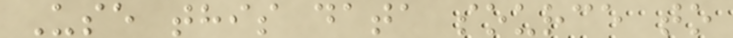Use this data source to
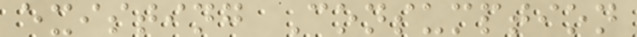existing Consumption
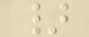}
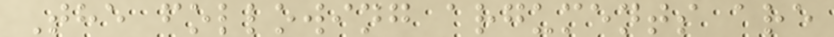The following arguments are
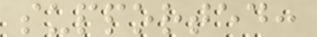supported:
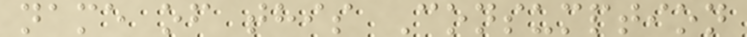name of this Consumption
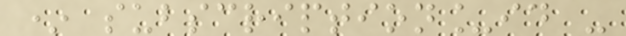* subscription_id -
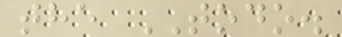the TODO.
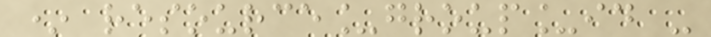* resource_group_id -
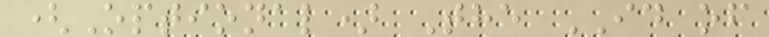(Optional) The ID of
